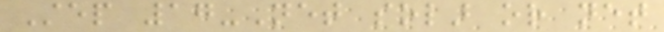Step 17-Net solar or net
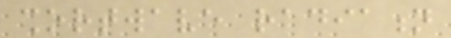shortwave radiation
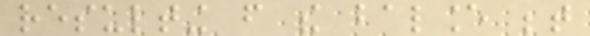resulting from the balance between
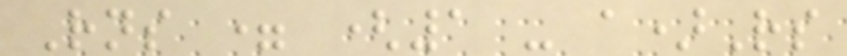Rns = (1 - a)Rs
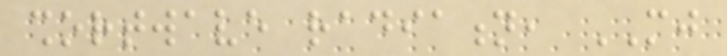shortwave radiation, MJ
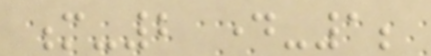m-2 day-1;
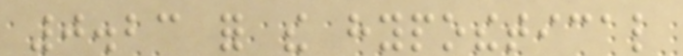0.23 for the hypothetical
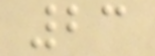23
